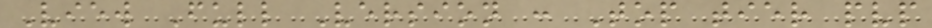View Full Version : Top tier pvp
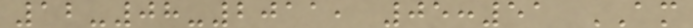12-08-2011, 05:51 AM
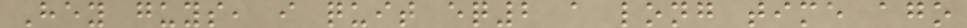Hey guys, i quit eq2 a long time ago
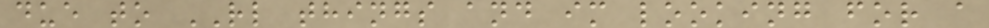due to RL things and im looking for a
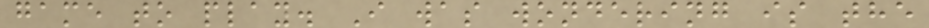game to play. I was wondering is the
